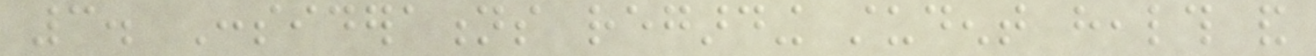3. Considerations regarding student health and
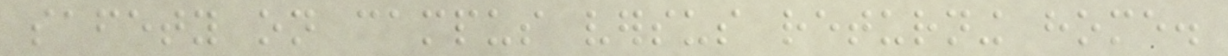safety on campus versus returning home.
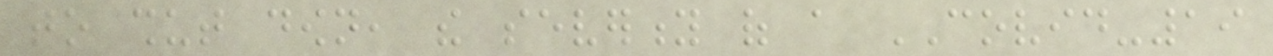to shut down, the severity of a COVID-19
